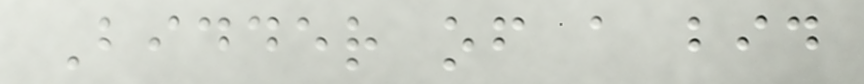Bidder of a bid
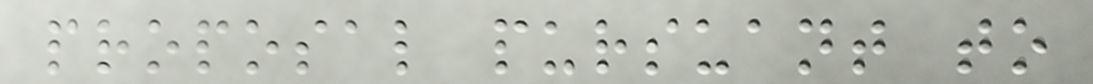proposal pursuant to
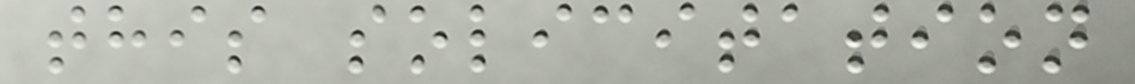this solicitation
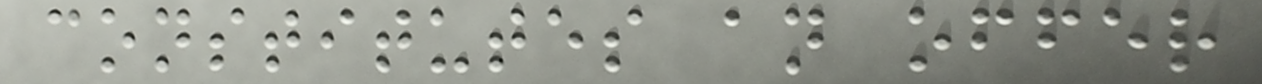constitutes an offer
